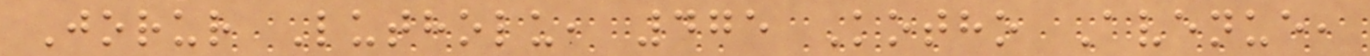Jorur Lutholu, 475 Kotho Avenue,
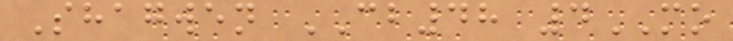Shagwen CB48 4MO
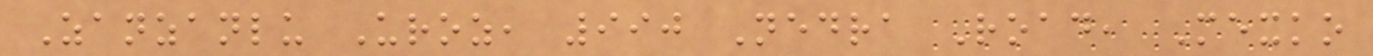Zanzanlu Uroz, 990 Nedra Road, Mexko
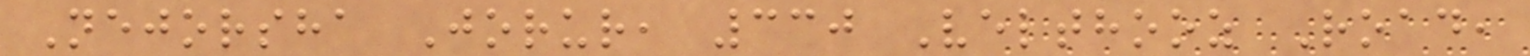Nejorsha Jorur, 330 Velthooz Road,
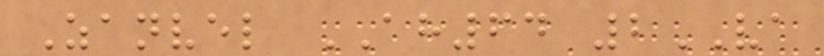Zanvel AH64 2VA
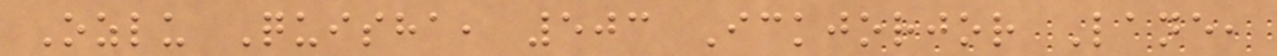Ozlu Quisha, 503 Ickjorjor Lane,
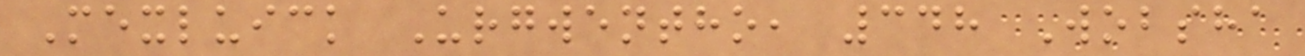Mexluick Urgwentho, 348 Wobsha
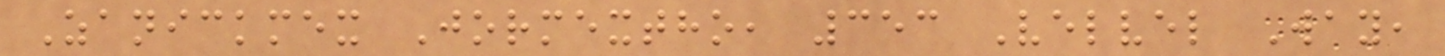Zanickmex Jormextho, 353 Velvel Way,
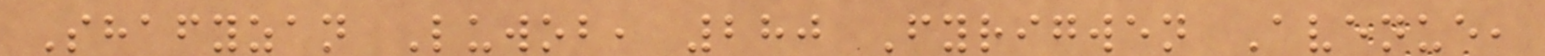Shafyzan Luwob, 280 Fyrigwen Avenue,
